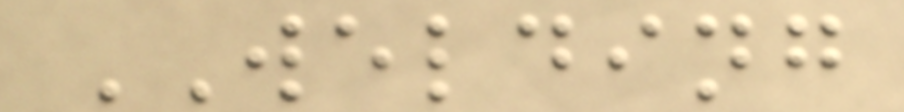WELDING
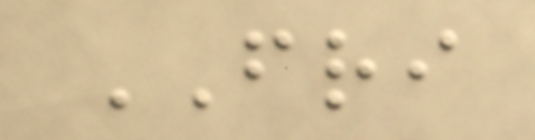FRI
